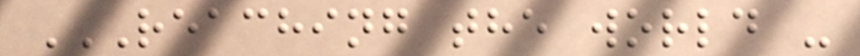REACHING THE WORLD -
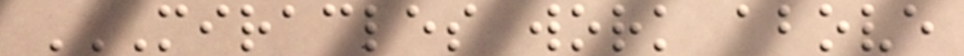MIRACLES WORK ABOVE
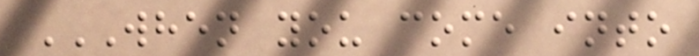WHEN YOU COME INTO
